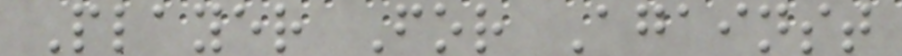Player For Against
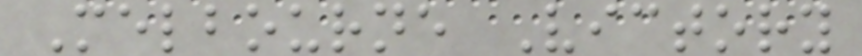Melbourne Victory
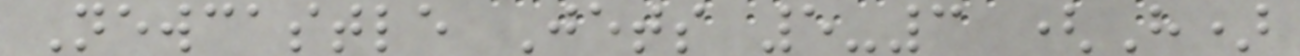Newcastle Jets 5-3 (H)
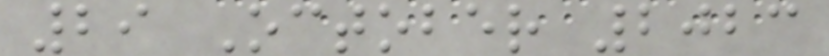29 October 2023
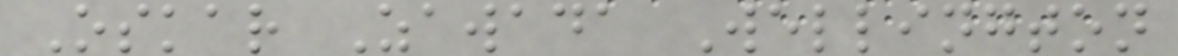Oskar Zawada Wellington
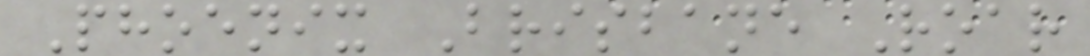Phoenix Brisbane Roar
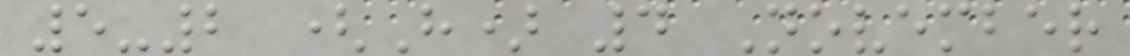5-2 (H) 4 November
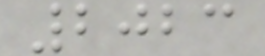2023
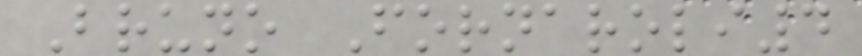Bruno Fornaroli4
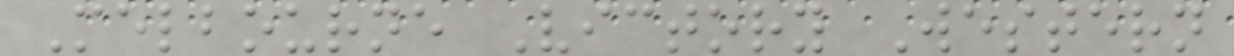Melbourne Victory Western
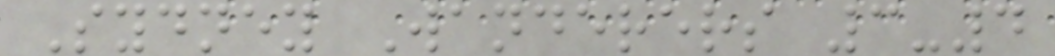Sydney Wanderers 3-4
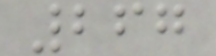267
